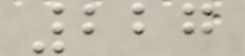227
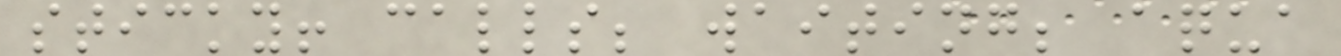sticky! calls; waiting; aqua
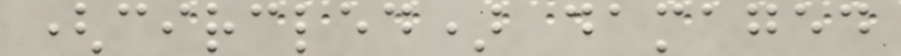(circled) damaged
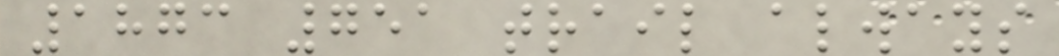1873 751 trail always
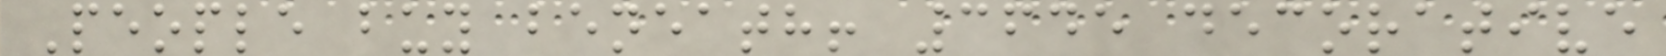People buy beneath! 3645 decorative
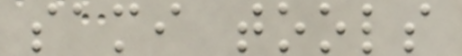sami tools
